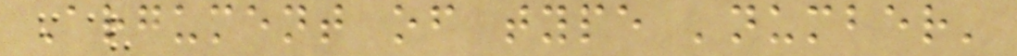Argument of type 'number'
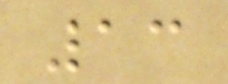13
